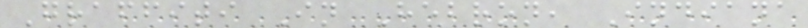Graffiti In Hebron, Indiana
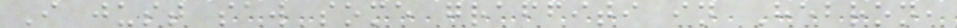I just saw some graffiti in Hebron,
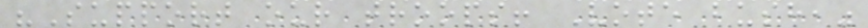"Support our troops! Vote bush,"
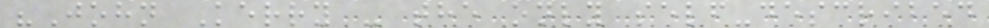"John Kerry - the only self-described
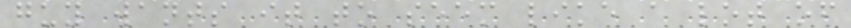guy wants it to seem like a lot of
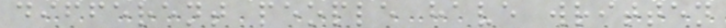different people have written
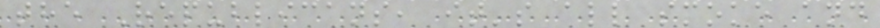the Republicans, it's all smoke and
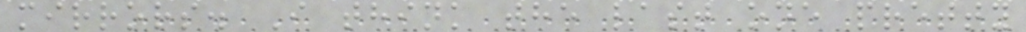mirrors. I think the last one pretty
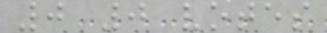0 0 votes
